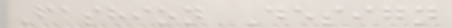Fashion Design
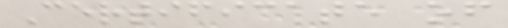Certificate of
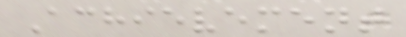Achievement
